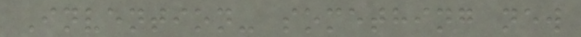Invention- something new
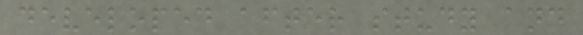developed after study and
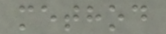method
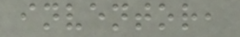inventor,
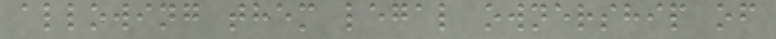allowing them legal ownership of
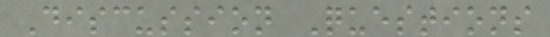Discussion Questions
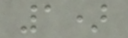1)
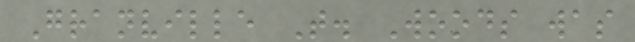Granville T. Woods was
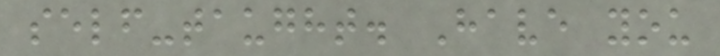self-taught. Have you
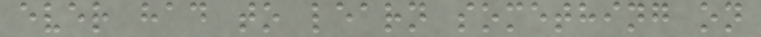ever had to learn something on
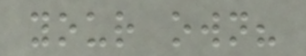your own?
